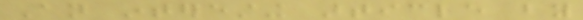An interesting article by
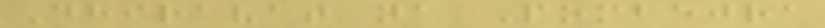Dhiravat na Pombejra
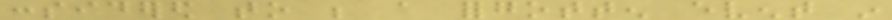considered to be a forgotten event in
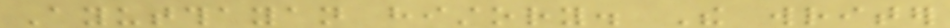Ayutthayan history. The writer
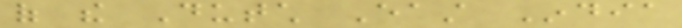of the Dutch East India
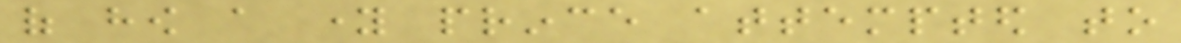of how a young prince attempted to
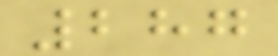287
